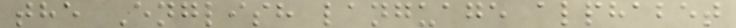the English language alphabet
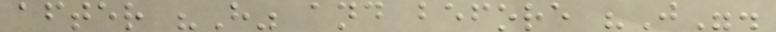after "H" and before "J".
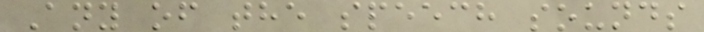Any of the speech sounds
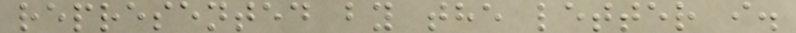represented by the letter i.
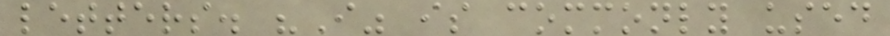letters. "I" is commonly used
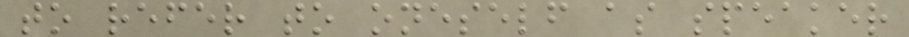to refer to oneself as speaker
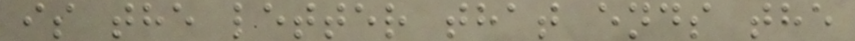is the letter that ends the
